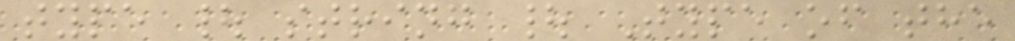type | string | Type of the
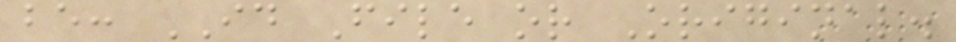be: ID File or Original.
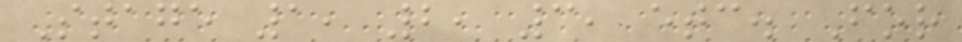Stage 1, 2, 3, etc. For
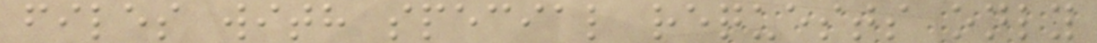files with special requests only
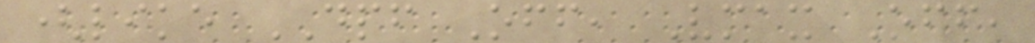(like DPF Off, Vmax Off,
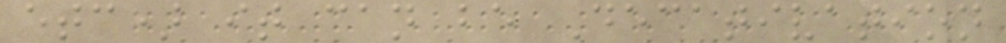etc) it can be Decativation
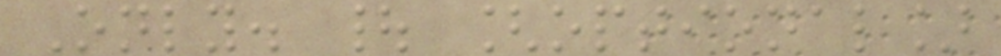Only. | [optional]
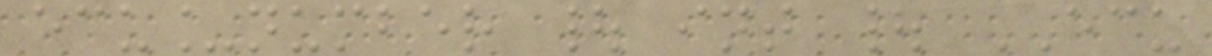ecu_number | int | ECU
